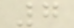7
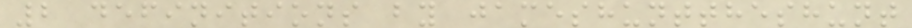2 definitions by jameshunttheshunt
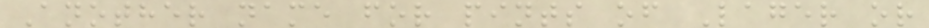Another name for pints of Lager or
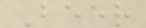Beer
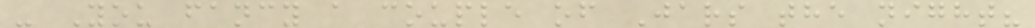- You fancy a couple of Jars the night?
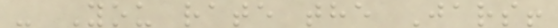- You rate the Jars!
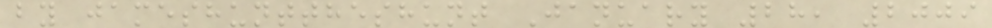by jameshunttheshunt January 28, 2009
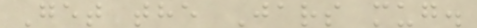Get the Jars mug.
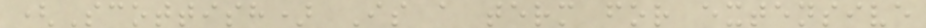(Scottish) Is a term for extensive
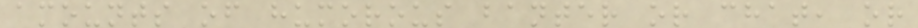amounts of humorous banter or chat, or
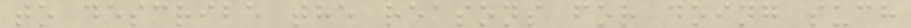to describe the reasons for doing such
